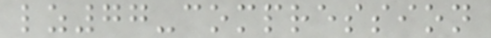lz77-compression
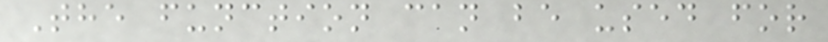The function can be used for
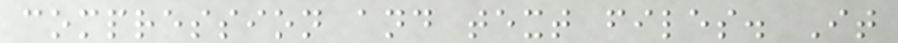compression and text files. It
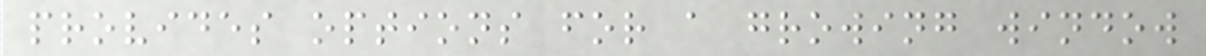provides options for a growing window
